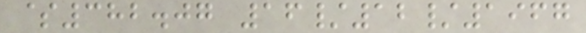$382.07 16/12/1967
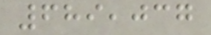689,037
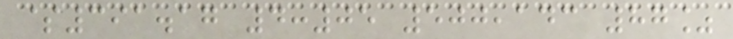$391.17 4:05 500,143 87%
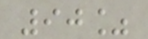90%
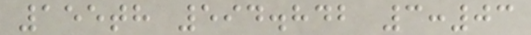155th 594.842 3:03
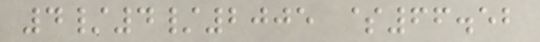4/4/2005 $66.52
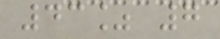43% 7
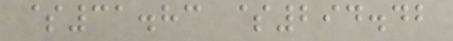$31.83 $294.42
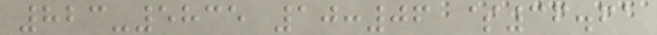823-5835 10:06 $36.61
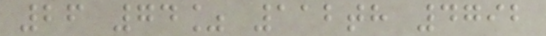26 74% 112th 4792
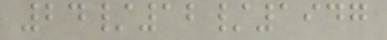24/12/1947
